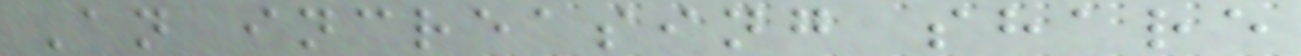An increasing share
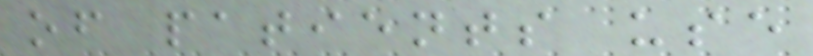of patients use
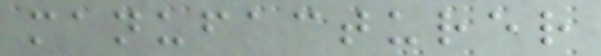manufacturer
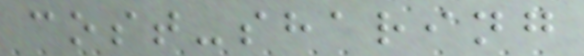cost-sharing
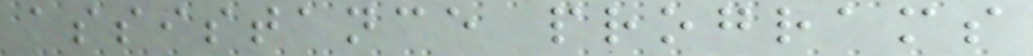assistance programs
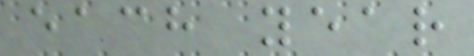each year
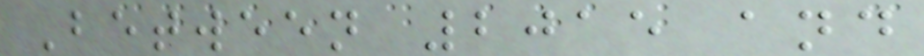Between 2015 and
